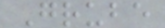Grube
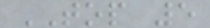TOP 5
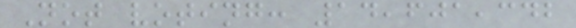Not voting: 14,601,342
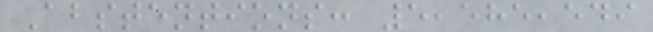Abstentions: 5,585,549
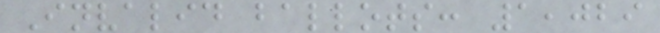Invalid ballots: 1,029
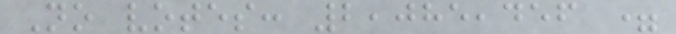No votes: 2,085,456 =
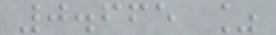0.665 %
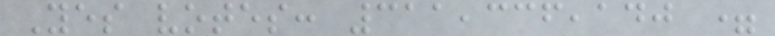Yes votes: 311,336,140 =
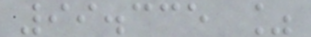99.335 %
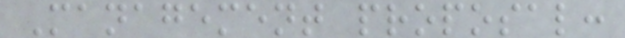Management proposal:
